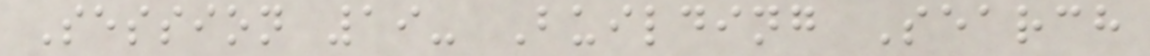Session 19- Building Search
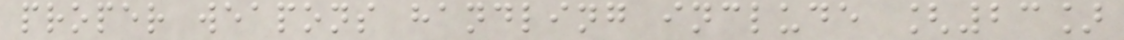proper weapons handling include [23]
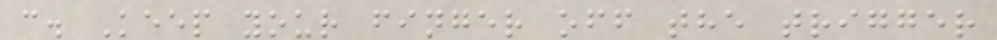c. Keep your finger off the trigger
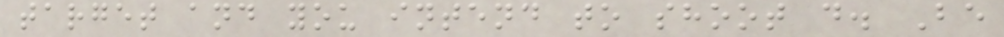target and you intend to shoot d. Be
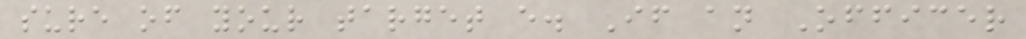sure of your target e. If an Officer
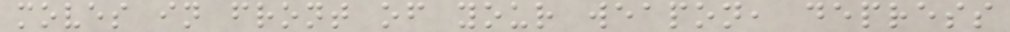moves in front of your weapon, depress
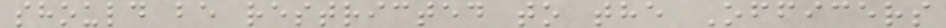should be restricted to the Officers
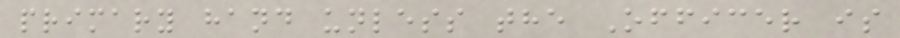primary hand unless the Officer is
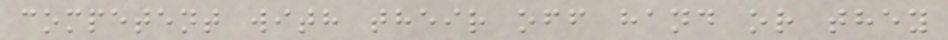competent with their off hand or they
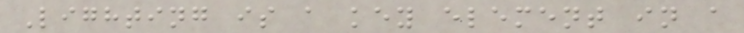Lighting is a key element in a
